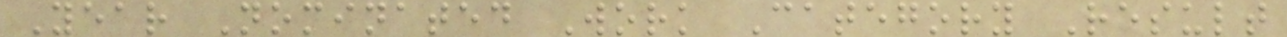Year Nominated Work Category Result
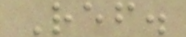Ref.
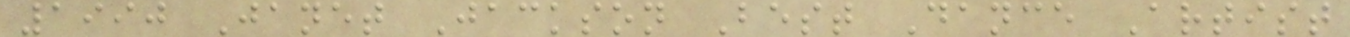1990 Janet Jackson Best Dance Artist
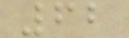62
